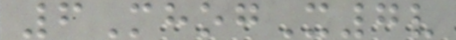6MhogX7v
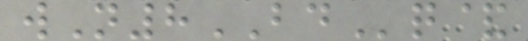wN8BDq&
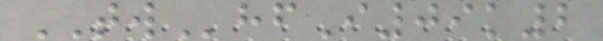TWhfI09k2
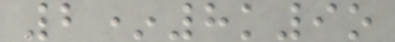2*8k9o
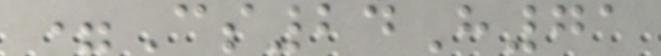=Cs24H71
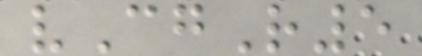vCgR5
